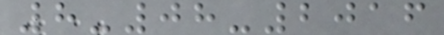8-08-2016
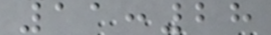11:28
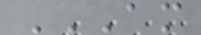AM
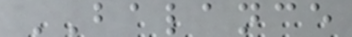BALANCE
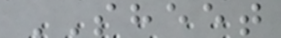SHEET
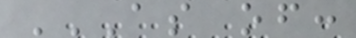AS OF:
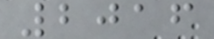2016
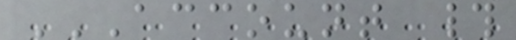ACCOUNT #
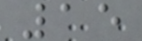15
